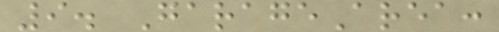9. GarageArea:
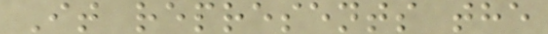It represents the
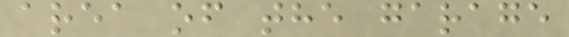area of the garage
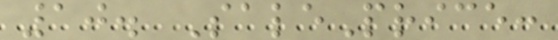10. SalePrice:
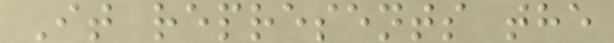It represents the
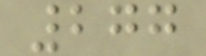277
